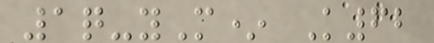1q-yM* K62
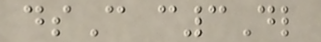dsC c3Dl
